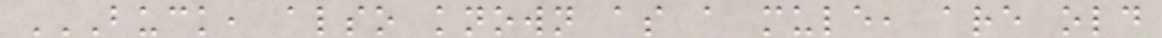BUCK, ALSO KNOWN AS A MULE, ARE OLD
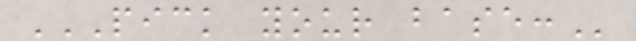PICK YOUR BASE:
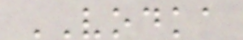VODKA
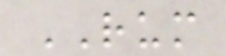RUM
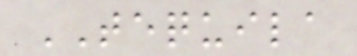TEQUILA
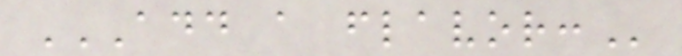ADD A FLAVOR:
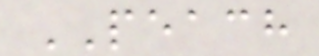PEACH
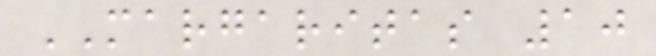MARGARITAS 10
